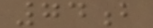74b
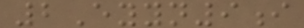2Eyyn9i
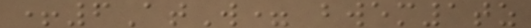+6AtW= bwem1tz
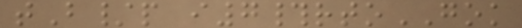tB/p i7#rtoGOK
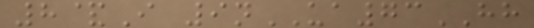8&I 9nUA73HH
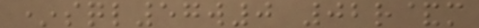*sql57w0 02r&m
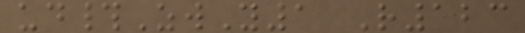ud#ZwY1 R123
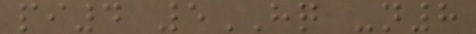pi4 5HQ -n8
